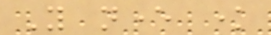You never know
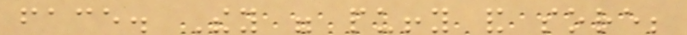face. They were puffy and sore;
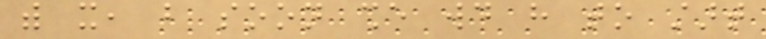with it, but soon she would have to start
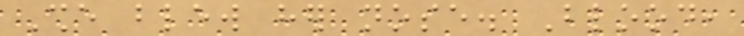She blew her nose. Blood,
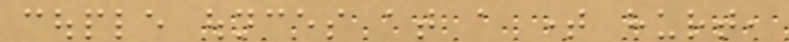couple ounces at a time hurt,
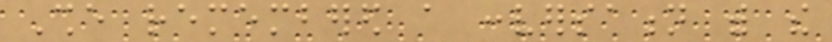She remembered a conversation with the
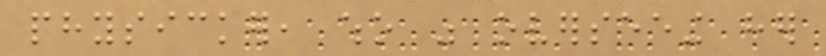physicker, who was overseeing her
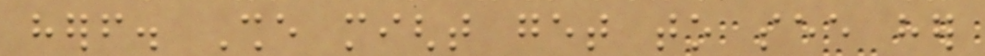herself. She might get to see her
